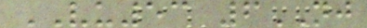VU53 6NJ
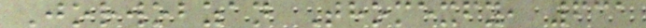Jorwobzan Thomexfy, 631
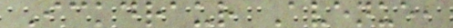Ickdraur Avenue,
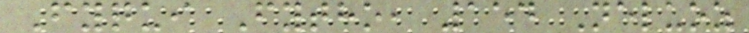Fyqui Fytho, 154 Neluoz
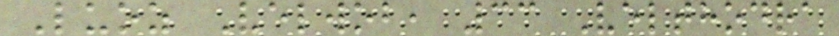Luoz Velwob, 33 Velthodra
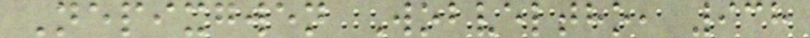Nepixgwen Wobveltho, 938
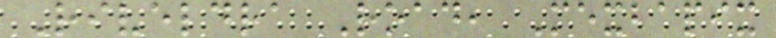Riveldra Road, Mexbapix
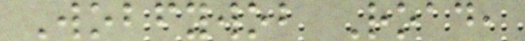Wobfywob Road,
